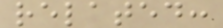related:
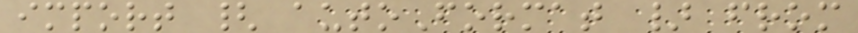import { autoFormat } from
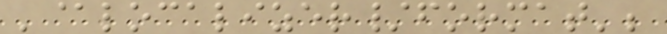'@localizer/format';
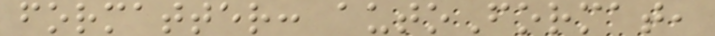formatter: autoFormat,
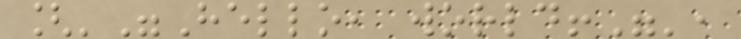['"Hello, world!"',
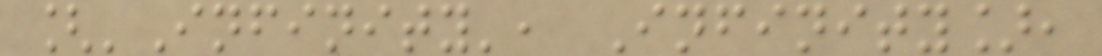['Infinity', Infinity],
